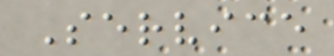Service
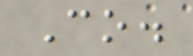Co.
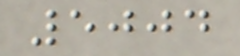5004
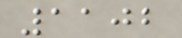1102
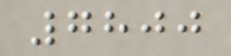7800
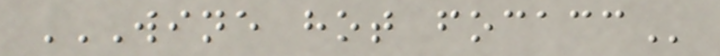WINE HOT FOCACC
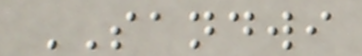SANDWI
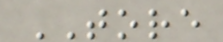TORE
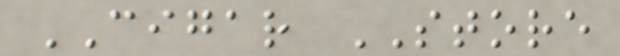CIGAR STORE
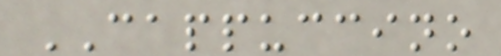CAPPUCCINO
